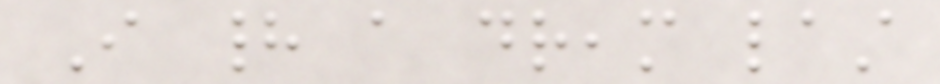I had a dream last
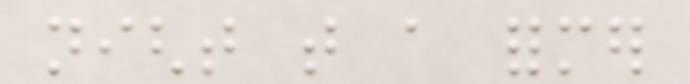night that a former
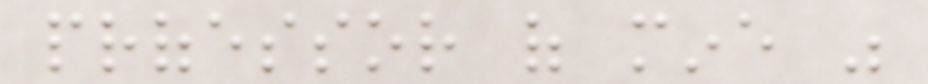professor of mine was
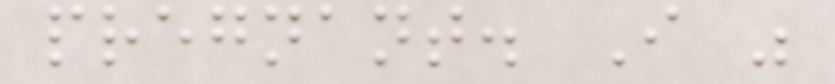pregnant. I was
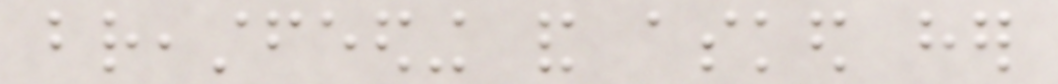breastfeeding and asked her
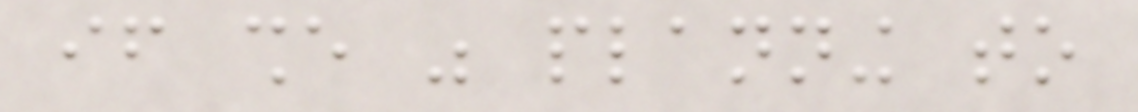if she was planning to
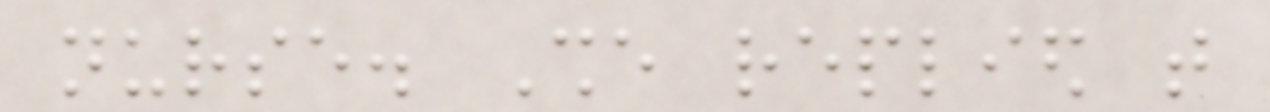nurse. She replied that
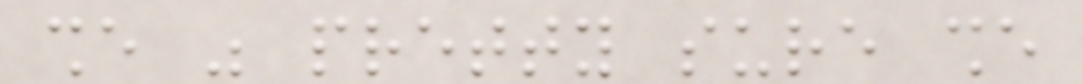she was pretty sure she
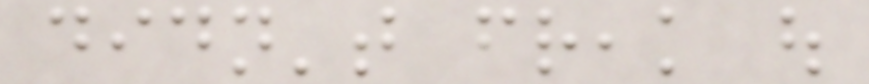didn't freak out
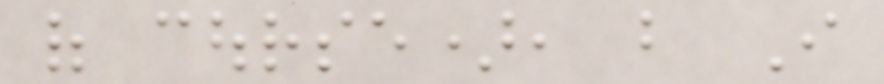of course), but I
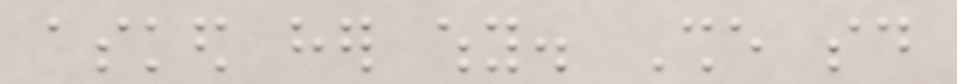asked her why. She said
